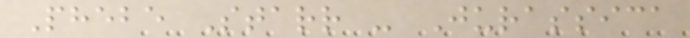Phebe Starr - Jurassica
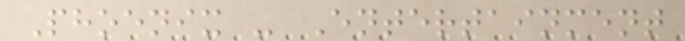Phoenix - Entertainment
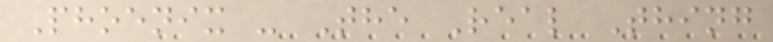Phoenix - The Real Thing
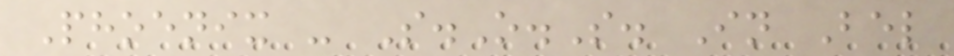Phoenix - S.O.S. In Bel
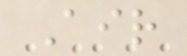Air
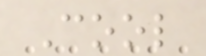Cool
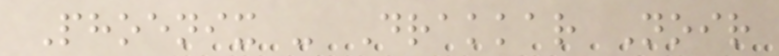Phoenix - Drakkar Noir
